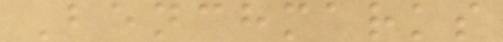Benchmarks
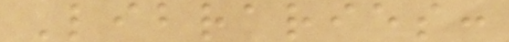Libraries:
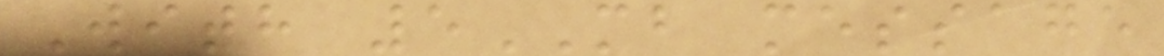With 5MB message
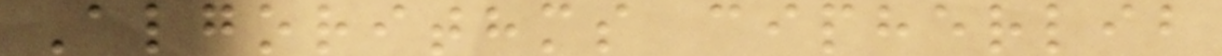Algorithms cipherlib
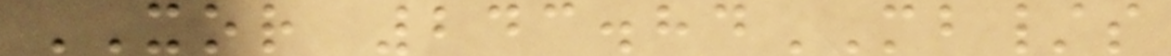XOR 243.84MB/s
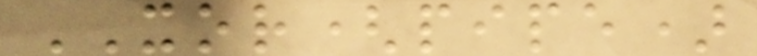XOR(pipe)
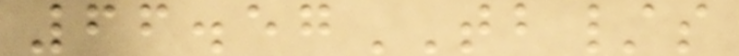66.57TB/s
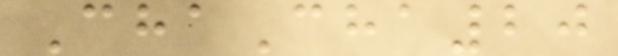ChaCha20
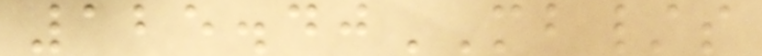125.40MB/s
